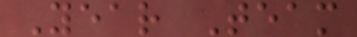Year Team
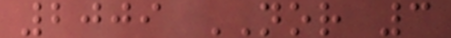2009 NOR 3
